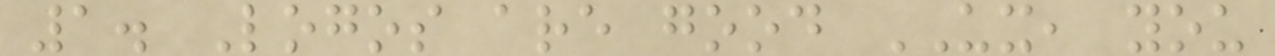1. Logos are good UX, you
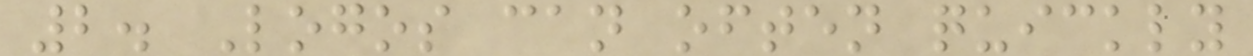2. Logos can often quickly
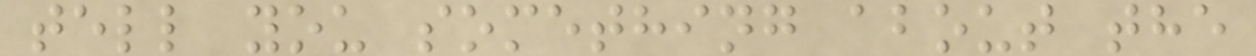tell you something about the
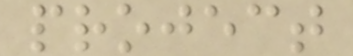project
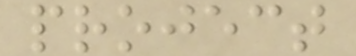project
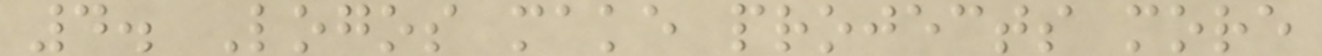4. Logos make projects more
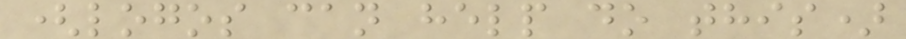(logos can help do this)
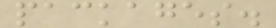packages.
